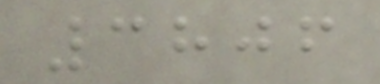3806
